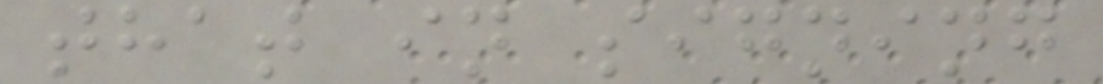that in signing
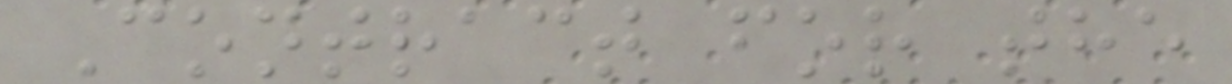Contract for the
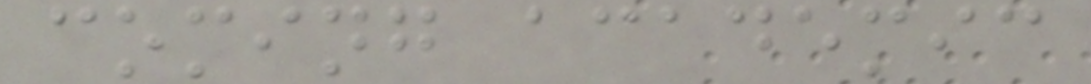coming academic
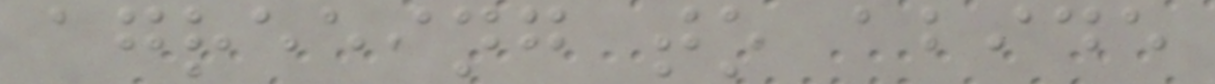agreeing to abide
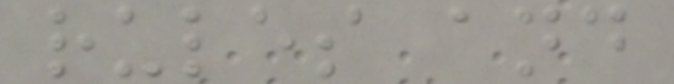rules and
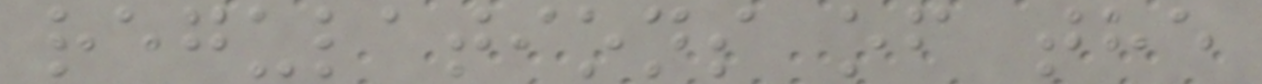regulations of the
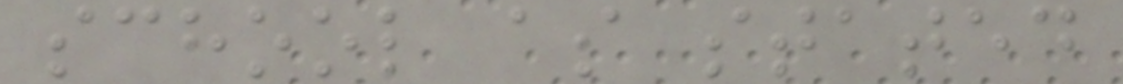school as stated
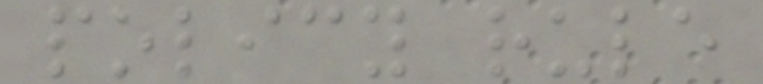policy rule
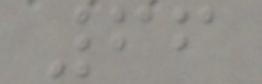66
